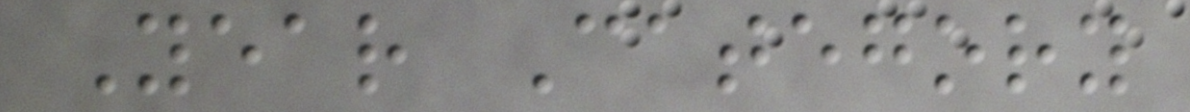Year Category
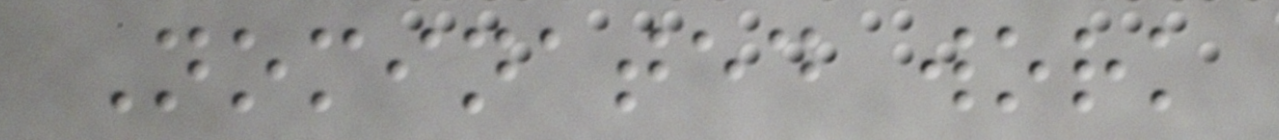Nominated work
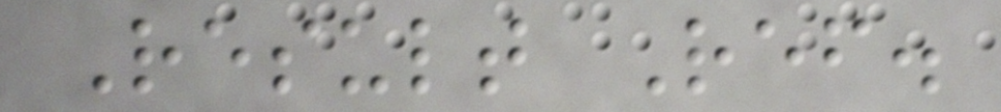Result Ref.
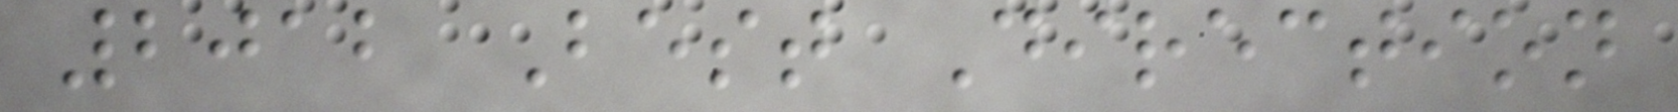2012 Best Direction
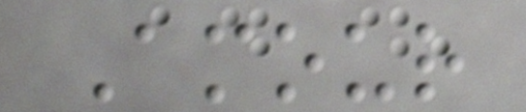Amour
